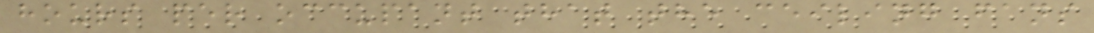hours per occupant that the ceiling fans
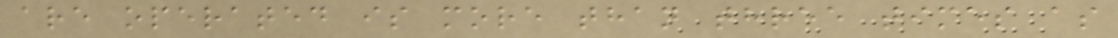are operated is more than three times as
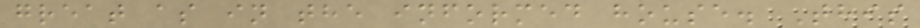great as in the informed house. This
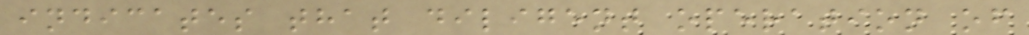indicates that diligent operation of
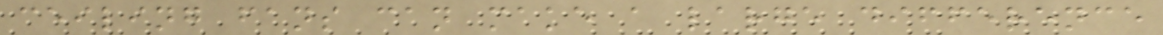ceiling fans can make a large difference
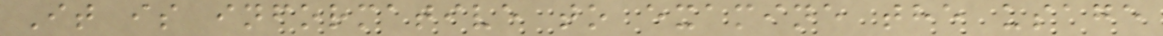It is informative to examine the usage
